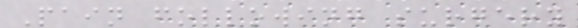Pain following surgery
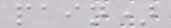pain)
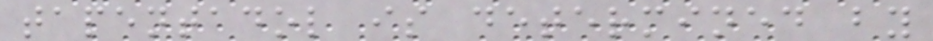tapentadol is determined by
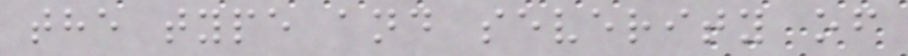the type and severity of
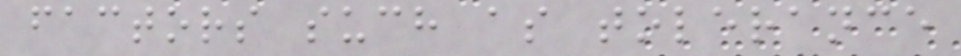factors such as tolerance
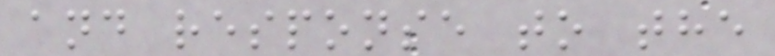and response to the
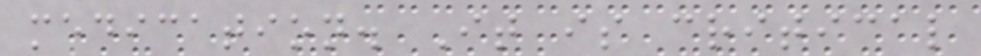medication. It is critical
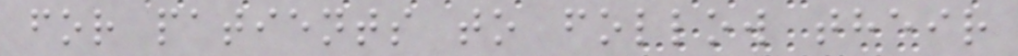for patients to follow their
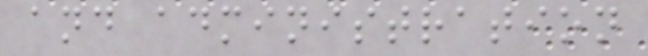and administration
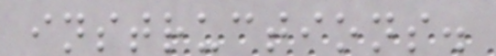instructions.
